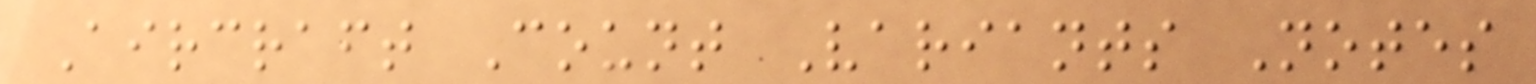Aircraft Count Variants Notes
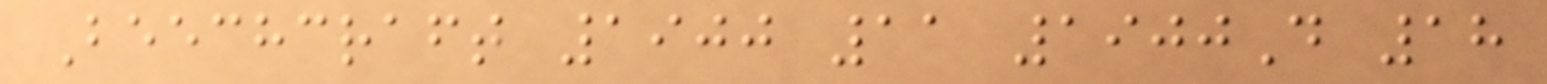Beechcraft 1900 11 1900D 18
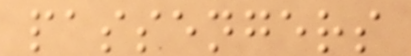passengers
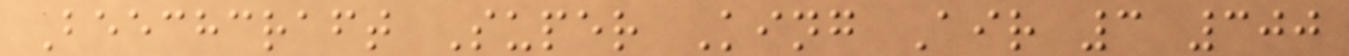Beechcraft Super King Air 3 300
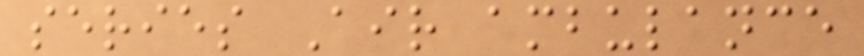series Air ambulance
